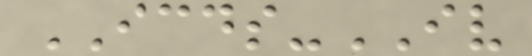ICDS-IV
